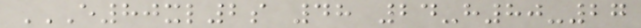E80XL2S 48 24-H80-27
